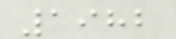1982
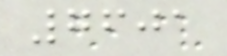7601
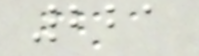221
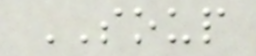SOUP
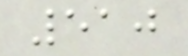510
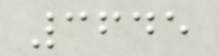3645
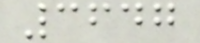3647
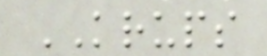KRUPS
